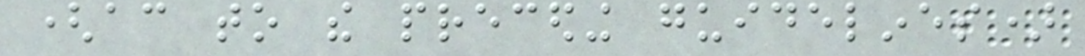(according to the preceding guidelines)
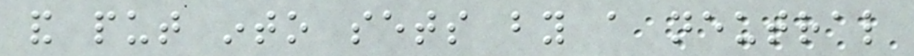and put into sets by a neutral
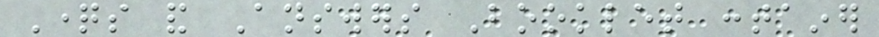Questions and Answers Booklet container
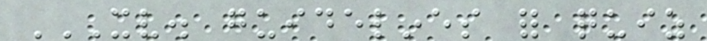XV. GUIDELINES FOR QUIZ
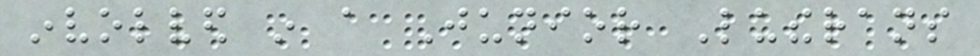involved in a Junior Lutherans
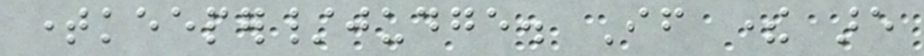timekeeper/judge. If there are
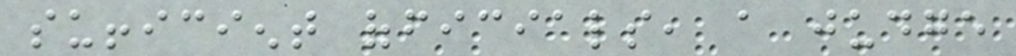sufficient officials, a judge
